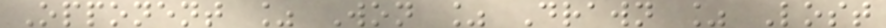Opponent % Won % Drawn % Lost
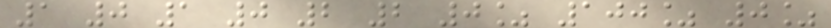1 0 1 0 2 2 0% 100% 0%
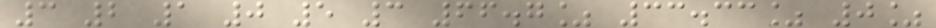3 2 1 0 5 3 66.7% 33.33% 0%
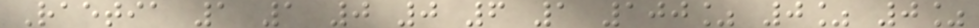Raetia 1 1 0 0 6 1 100% 0% 0%
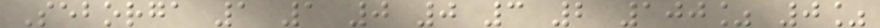Seborga 1 1 0 0 3 2 100% 0%
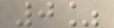0%
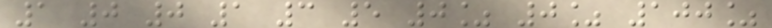1 0 0 1 3 5 0% 0% 100%
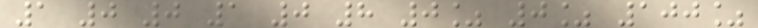1 0 0 1 0 8 0% 0% 100%
